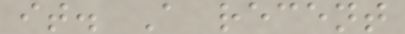it. A recent
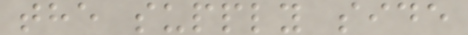the supply side
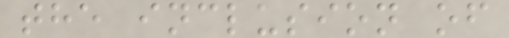the inclusion of
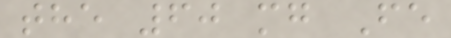the 60 mg Fe
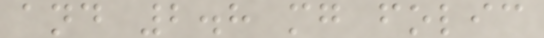and 2.8 mg folic
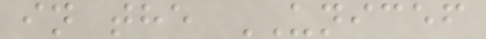in the UNICEF
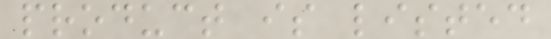product is listed
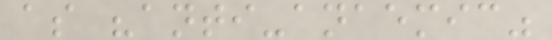as "anti-anaemic"
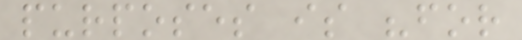purposes is "for
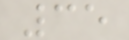35
